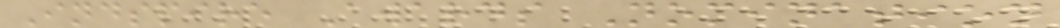Indspire Awards Nomination
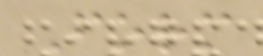Form
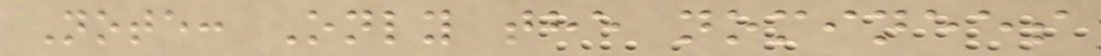Note: Only the nominees
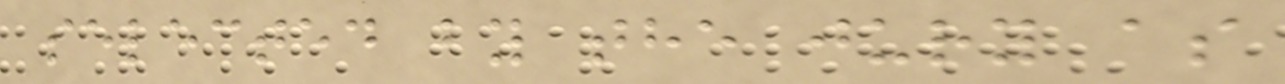selected by the jury as
